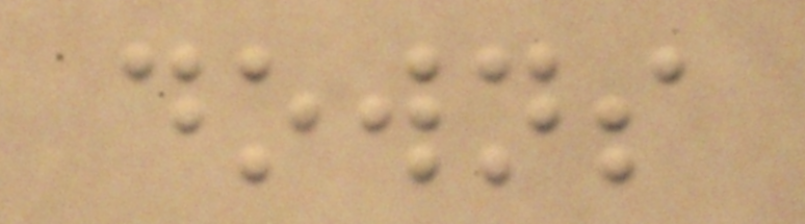downs
